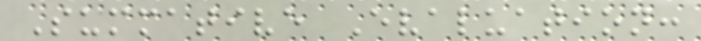Summative Evaluation:
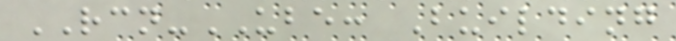RCN-UBE: Building
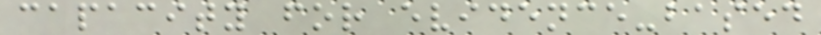capacity for evidence-based
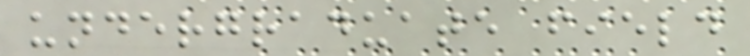undergraduate field
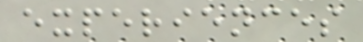experiences
